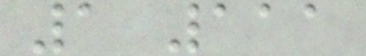1 111
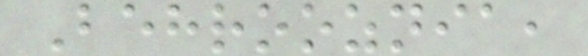Behrooznia,
